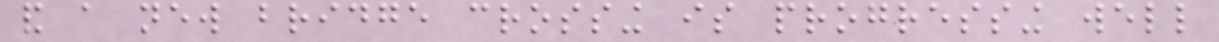and a new bridge crossing is progressing well
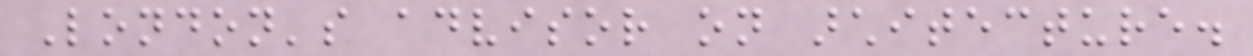London's advisor on architecture.
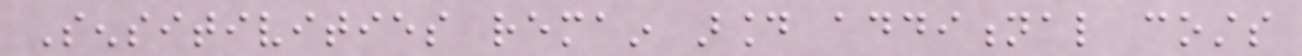Sensitivities remain around additional costs
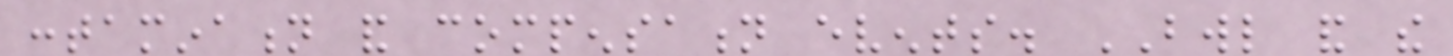contamination and compensation events. BWL and the
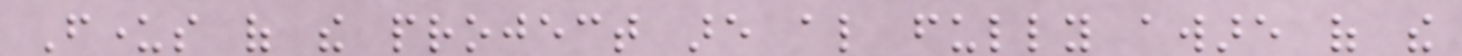Funders of the project are also fully aware of the
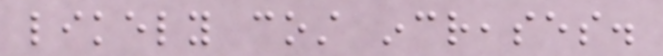likely cost increases.
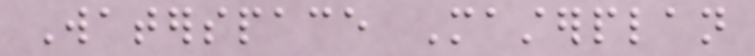Waterspace Masterplan
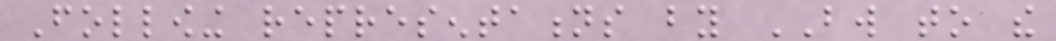Following representations by BW to the
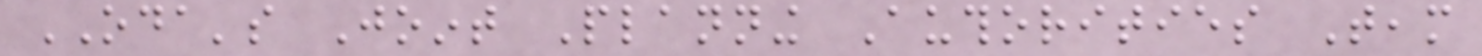ODA's Joint Planning Authorities Team
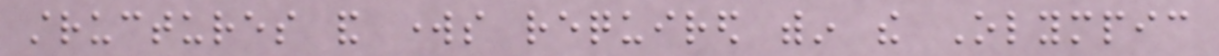structures and works required within the Olympic
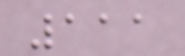111
